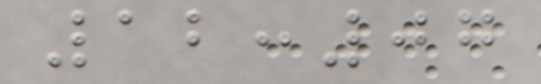12:07
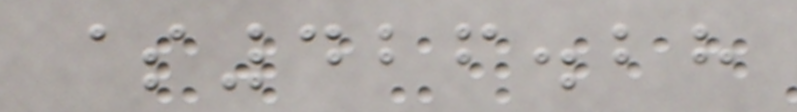$426.28
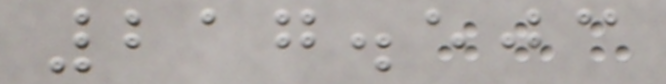217.503
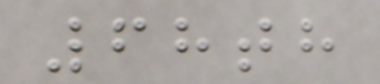68th
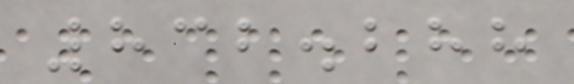832.288
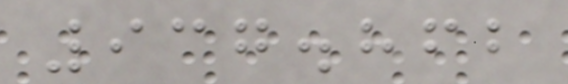937.862
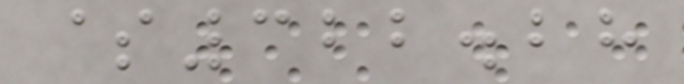$322.28
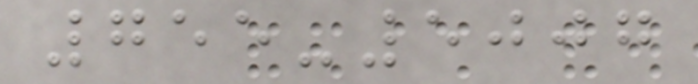755-5007
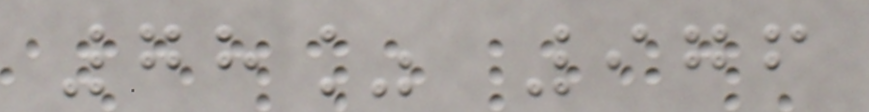78% 976
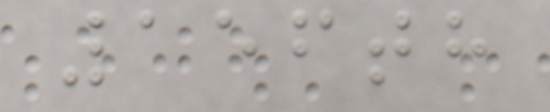156th
